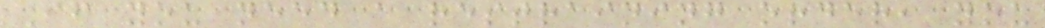If you need a restraining order, you
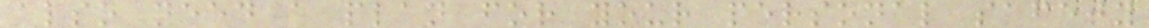also need a plan for your personal safety
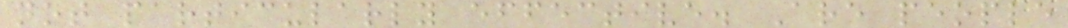not particularly effective. Are people
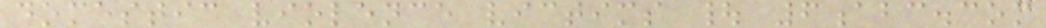domestic violence victims | 6abc.com
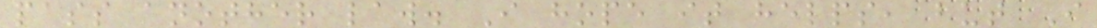pass another law. I hope it helps, but I
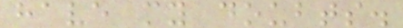have my doubts.
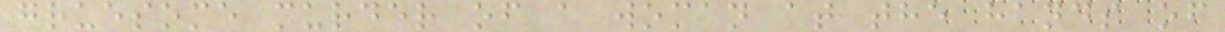gruesome murder of a woman at the hands of
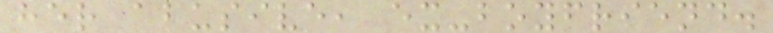her abusive, ex-boyfriend.
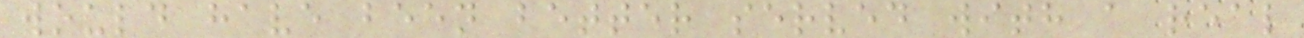would have been better served with a real
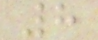8
